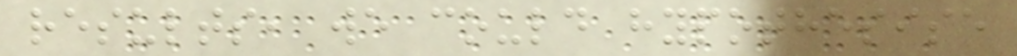results, we could hypothesise
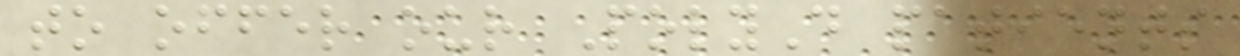to offer our PolyD patients
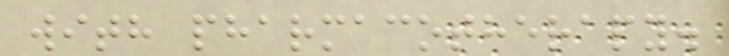with pharmacotherapy.
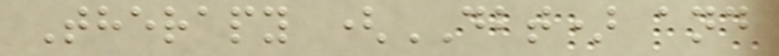Therapy (DBT) and
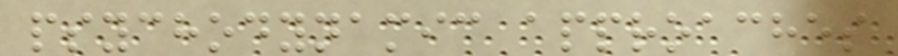psychodynamic approaches
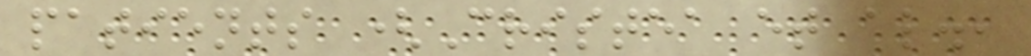patients (Cristea et al.,
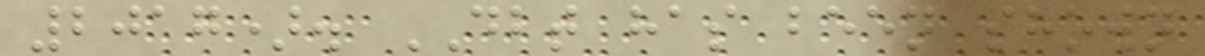2017). DBT has been shown
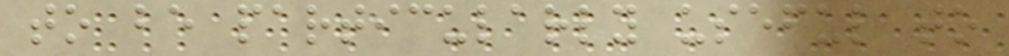to be particularly useful to
